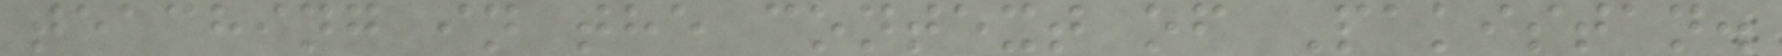teaching in the context of Pakistan.
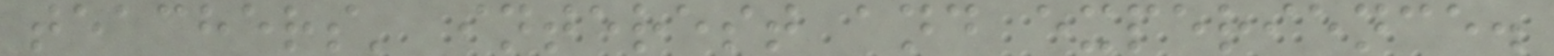teachers' interest and experience.
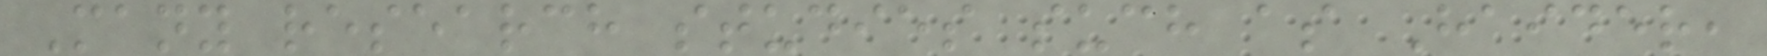Many research studies such as Haider,
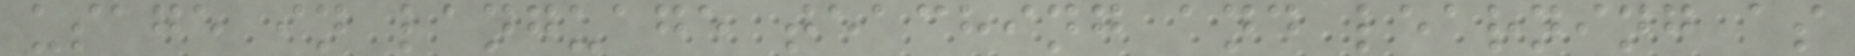usage in language teaching and learning as
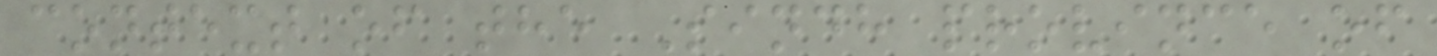context of the Sindh province of
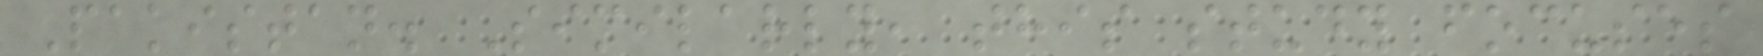Pakistan. Similarly, this study focuses
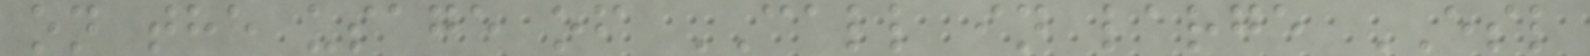on the usage of CALL in large ESL
